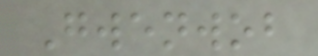Gwenwob
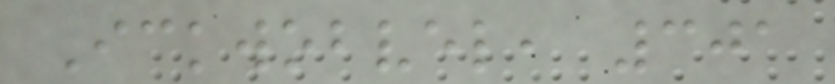Ickwobvel, 301
